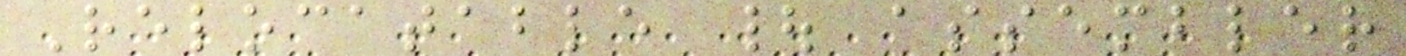Relocatable | assembler
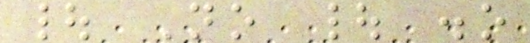| No | .o
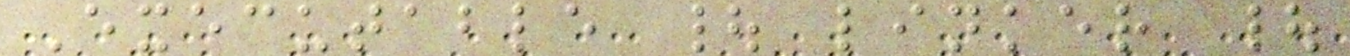Executable | linker |
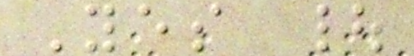Yes |
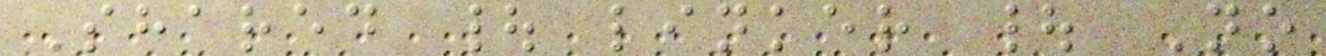Shared | linker | No
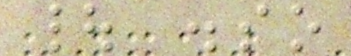| .so
